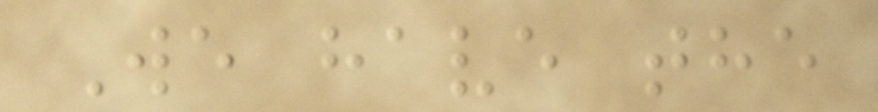We have the
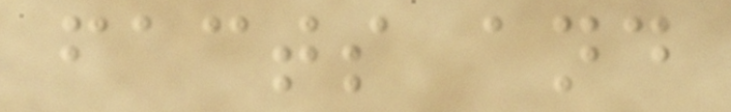facts and
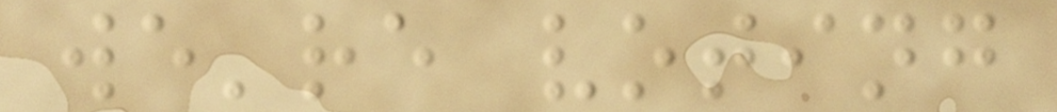we're voting
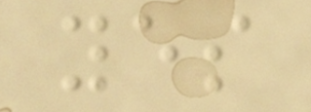yes
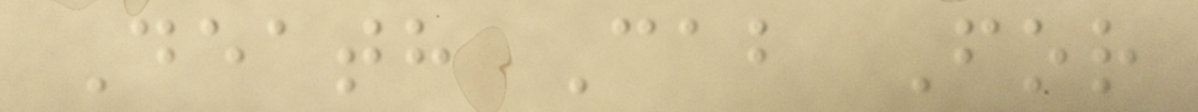Death Cab For
